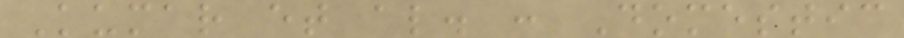Kumar et al. : Domestic
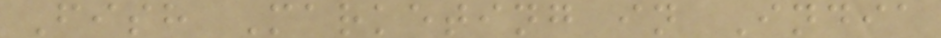Fish Marketing in India
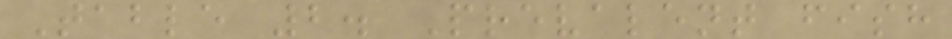Table 2. Prevalent fish
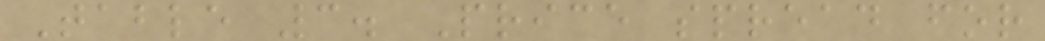Table 3. Price spread for
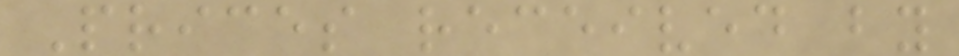Prices received by
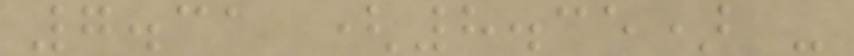7.31 (8.35) -
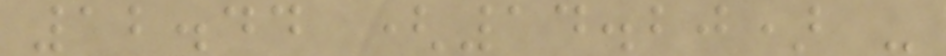12.44 (14.20) -
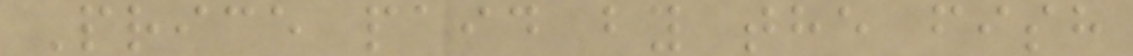Price paid by the fish
